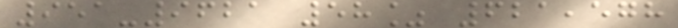951-9621 58% 621,578
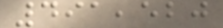491,520
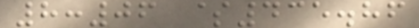8:06 $435.86
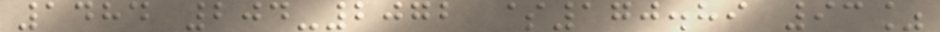1484 204-2072 $170.89 93%
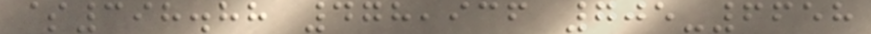$398.88 478,936 705-6658
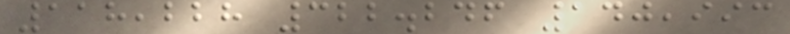118,228 322.246 140,993
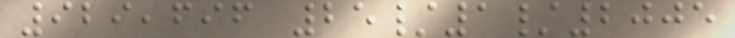929,696 25/1/2005
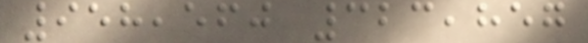958,560 323,857
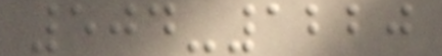504-1220
